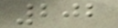202
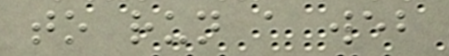to run a web
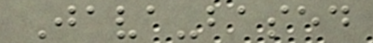Java-based
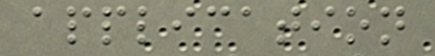application
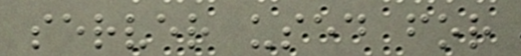server used for
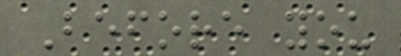Before you
